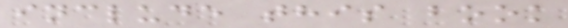include this book
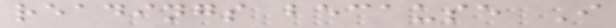readings because I
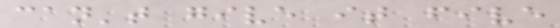can't give it five
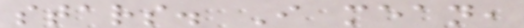stars. I mean,
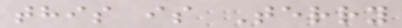this is Terry
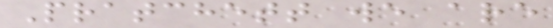Pratchett we are
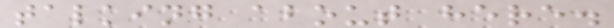talking about here.
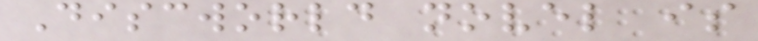Discworld novel is
